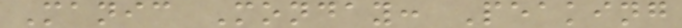Manic Monday: Peaking
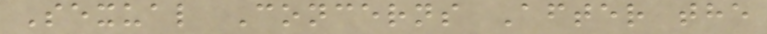Sexual Concerns After the
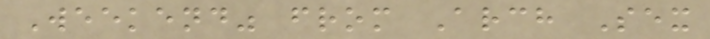Weekend" from Arch Sex
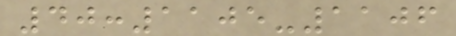40:1105-1106
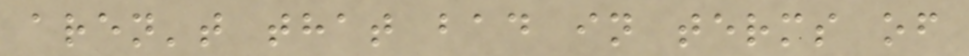aren't that bad in terms of
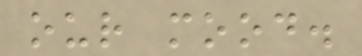our mood.
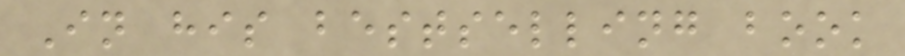In his bestselling book
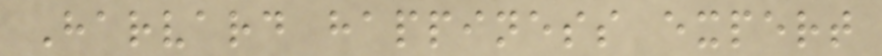Harvard happiness expert
